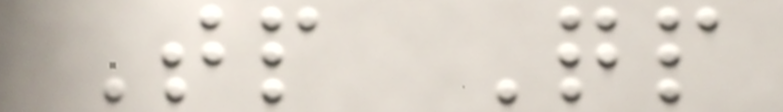Tp Qp
